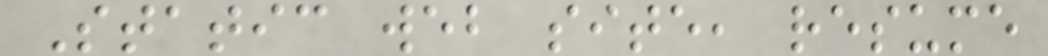Static web site, resume
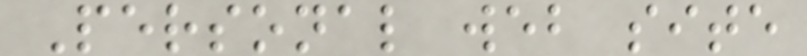Personal web site
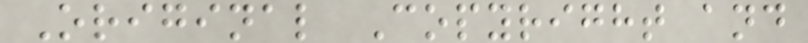Original Copyright and
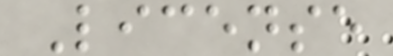License
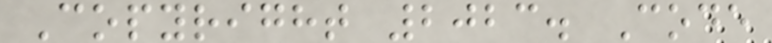Copyright 2023. Code
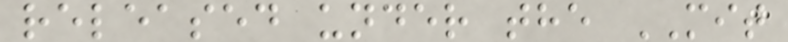released under the MIT
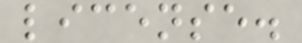license.
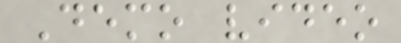Demo video
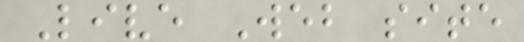Live Web site
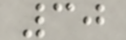30
